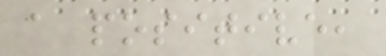a positive,
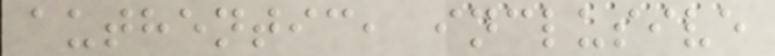authentic, inclusive
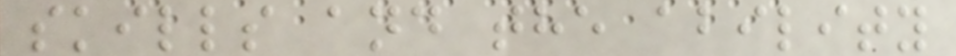skills and the ability
